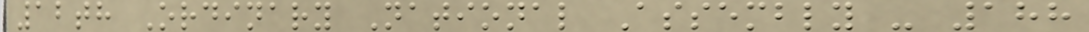12th Ordinary National Assembly - 188
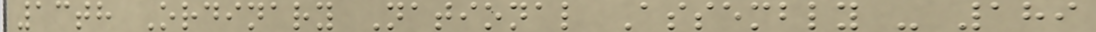13th Ordinary National Assembly - 189
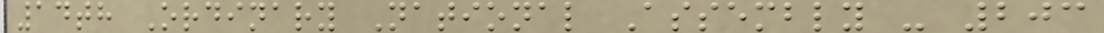14th Ordinary National Assembly - 203
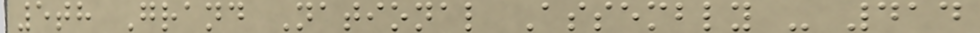5th Grand National Assembly - 414
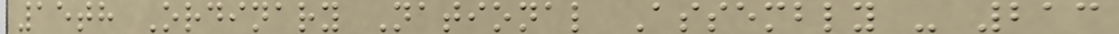15th Ordinary National Assembly - 213
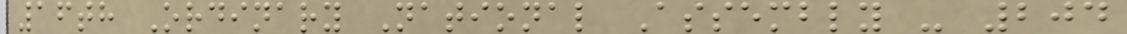16th Ordinary National Assembly - 204
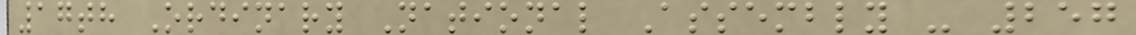17th Ordinary National Assembly - 257
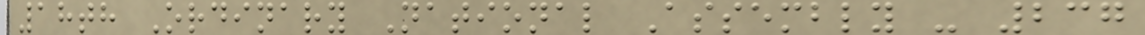18th Ordinary National Assembly - 237
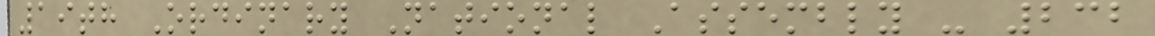19th Ordinary National Assembly - 232
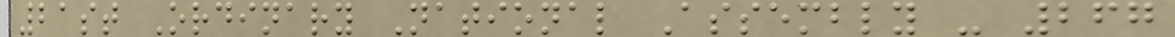21st Ordinary National Assembly - 267
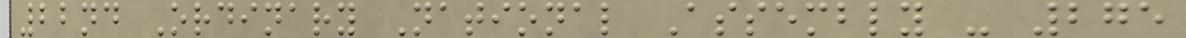22nd Ordinary National Assembly - 275
